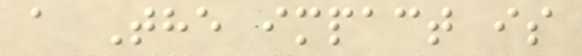a The impact is
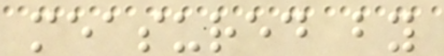measured by
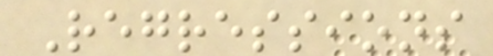Regressions
